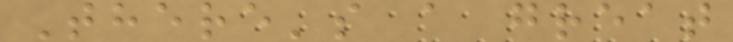There's a great
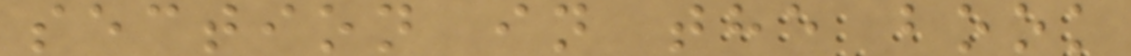section in the book
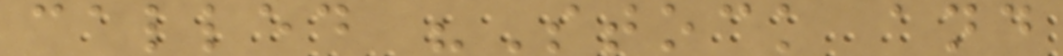called "Stock and
